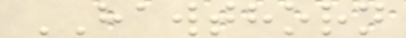HAWTHORN
